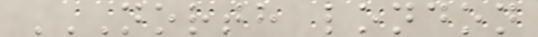NORTH LONDON
